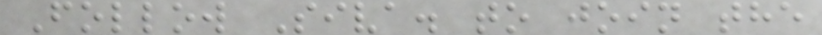Follow Siva. to join the
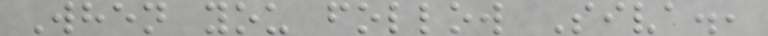When you follow Siva.,
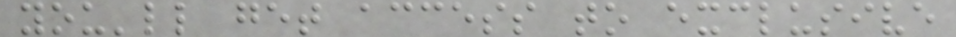you'll get access to exclusive
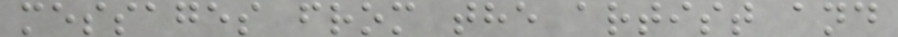messages from the artist and
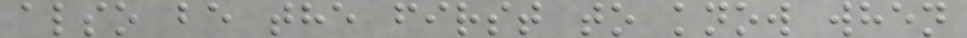also be the first to know when
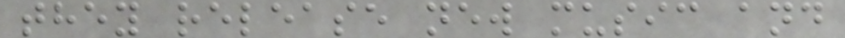they release new music and
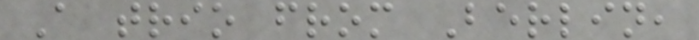A trio from Berlin,
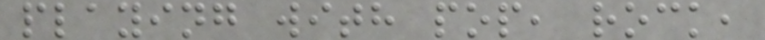playing with pop, rock,
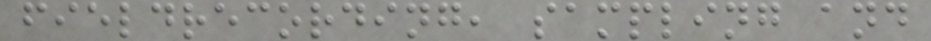fieldrecording, sampling and
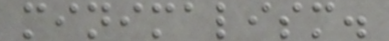minimalism.
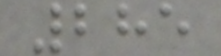285
